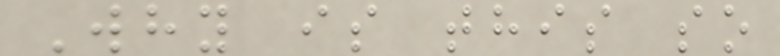Why is this so
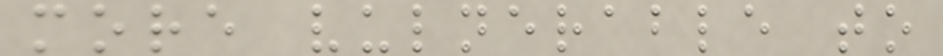more vulnerable to
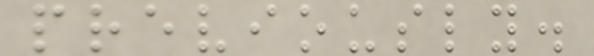previously.
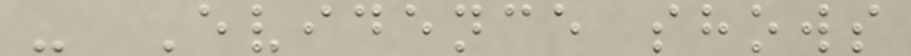- Evidence shows
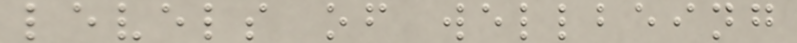levels of wellbeing
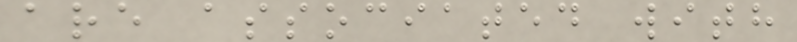are associated with
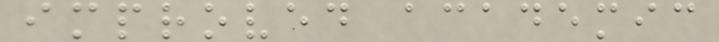improved academic
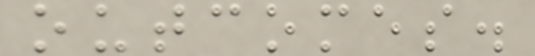outcomes.
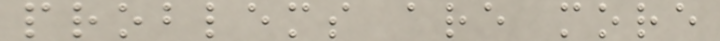problems are more
